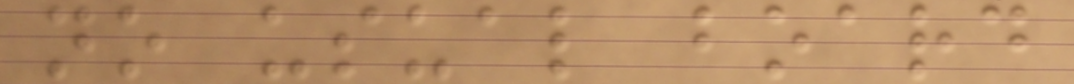no usual board
